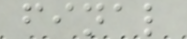final
